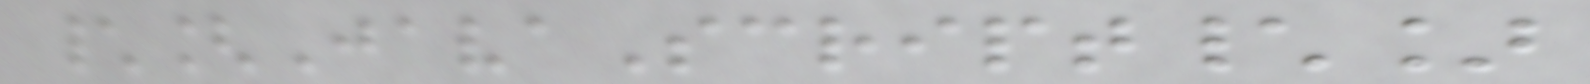\[JavaScript\]
